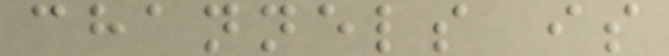channels is
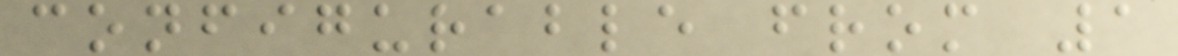configurable from 1
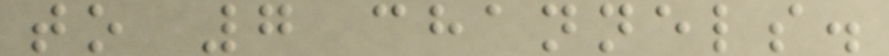to 7 channels.
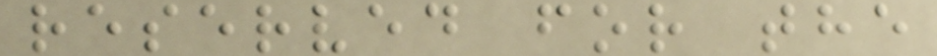reserved for the
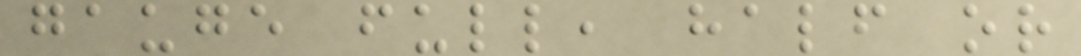gauge full, half or
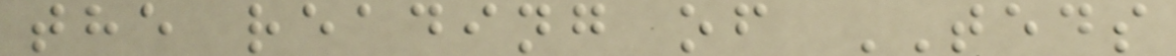the reading of TEDS
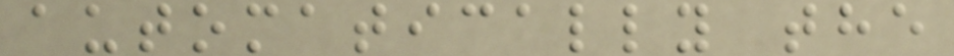automatically the
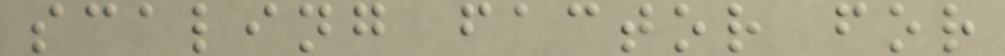scaling factor for
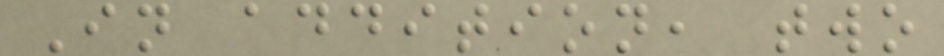In addition, two
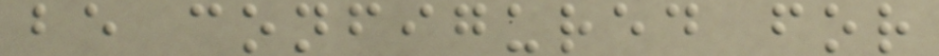be configured for
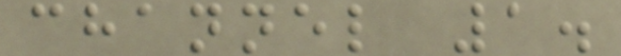channel 1.
